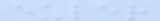euler
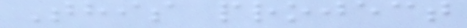This project
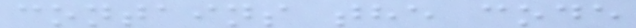contains the code
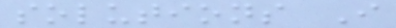solutions I
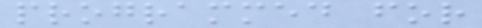programmed for
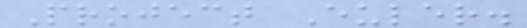Project Euler.
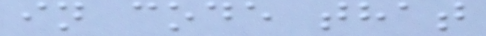in code that
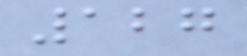127
